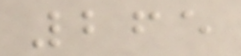265
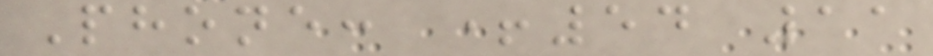Phone: +54 11
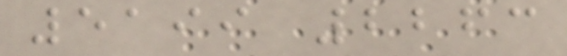5199 2263
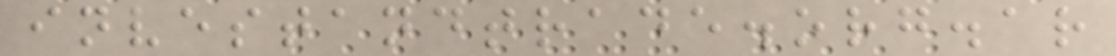investandtrade.org.ar
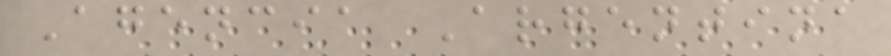Agencia Argentina
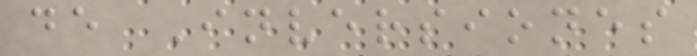de Inversiones
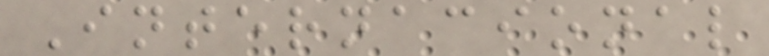Internacional
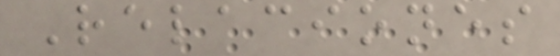Relaciones
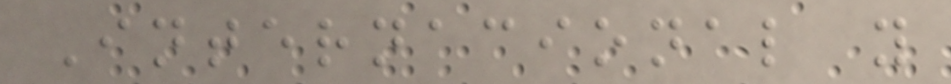Internacional y
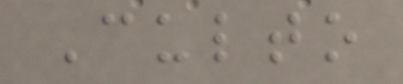Culto
